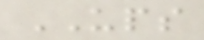UPS
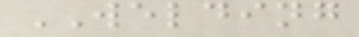WELDING
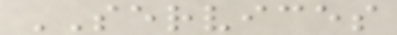SERVICES
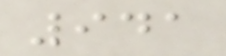941
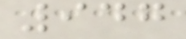947
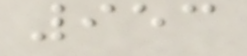953
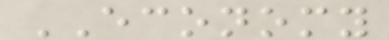ECONOMY
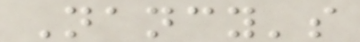Nancy's
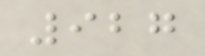927
